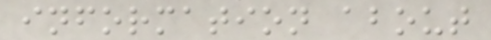information about
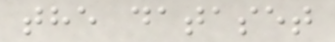the dataset
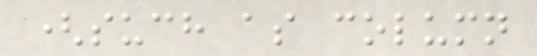(such as column
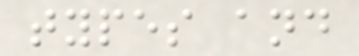types and
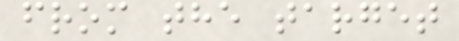from the target
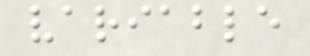variable
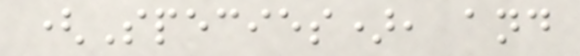(Species), and
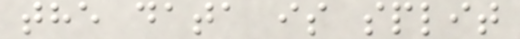the data is split
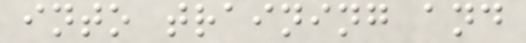into training and
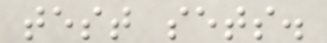test sets.
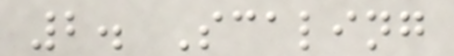2. Scaling
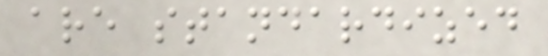are standardized
